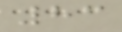83
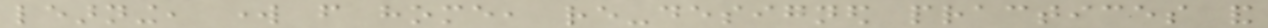learning, work from home, re-designed practices and
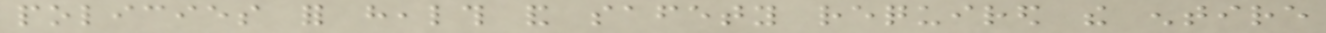policies for health and safety required the entire
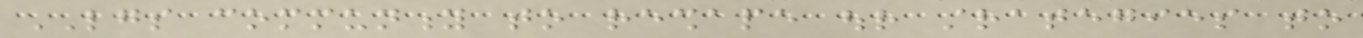LGS community to reshape our strategies to
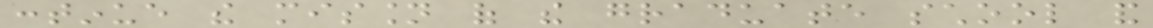continue the mission of the graduate school and
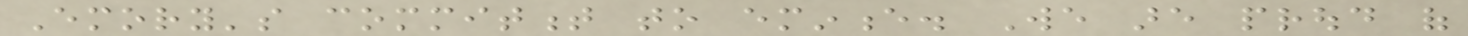Emory's commitment to eminence. We are proud of
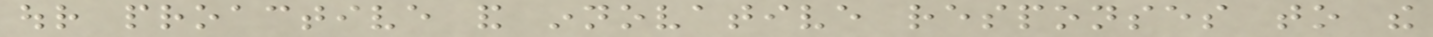our proactive and innovative responses to the
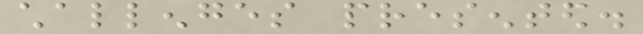challenges presented.
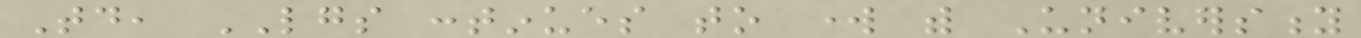Today, LGS continues to work with University
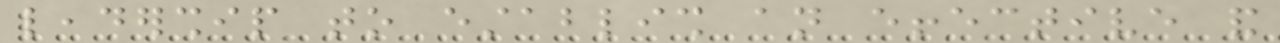leadership to establish an effective and
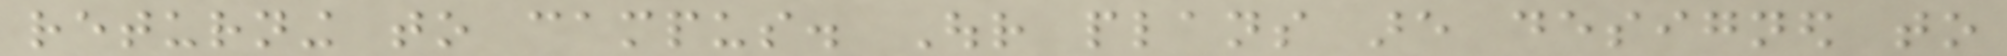returning to campus. Our plans are designed to
